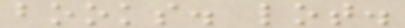books. lot.
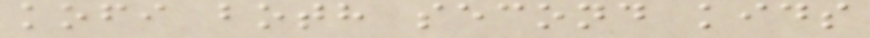kofi both second kids
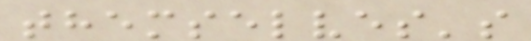themselves's
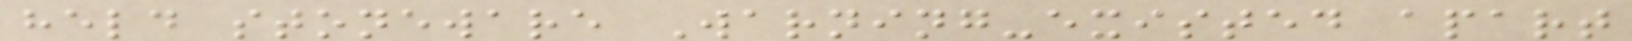held stoneware Warning-existed apart
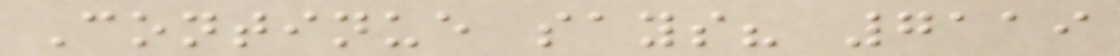Continue says? 7119
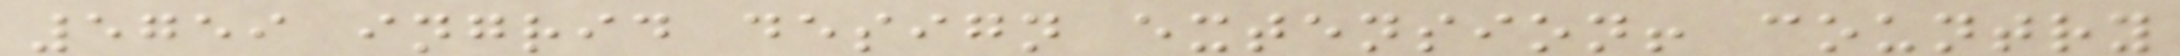5759 ingrid design extension! country
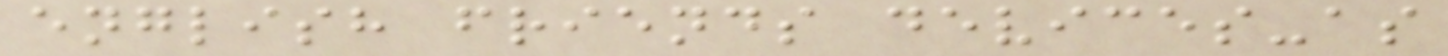english friends devices-as
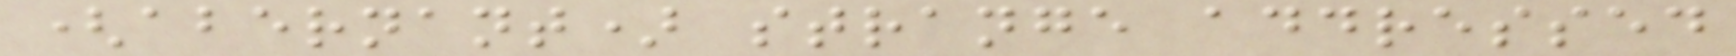(abernant) strange addressed
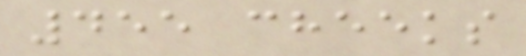455 cheeks
